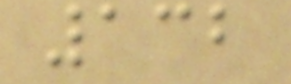132
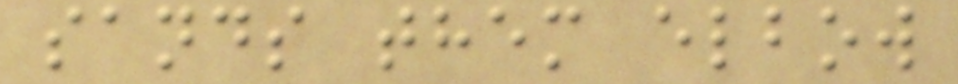sands them elbow
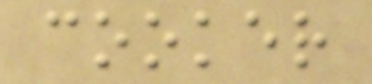cooker
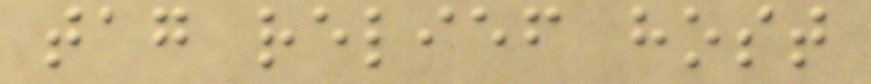tag relief host
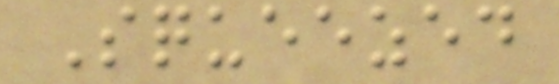Squeezed
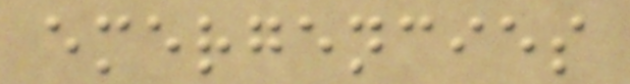emergencies
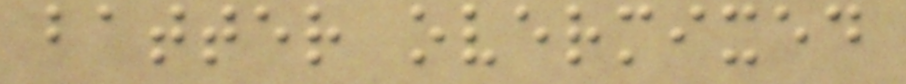batter overmixed
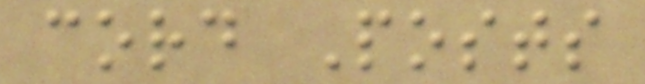cord Posts
